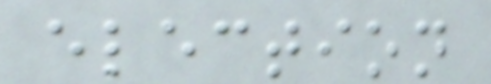election
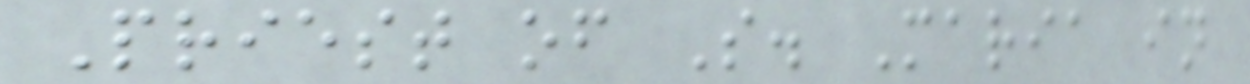Priest of S. Maria in
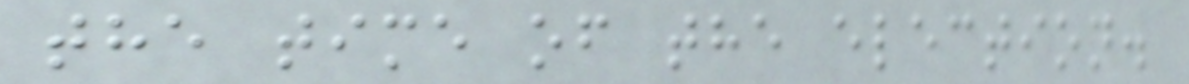the time of the election.
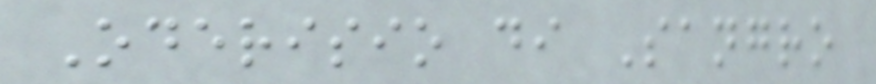Oderisio di Sangro
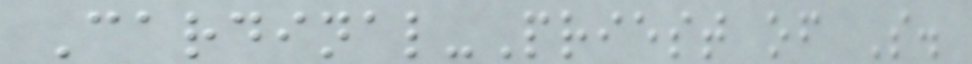Cardinal-Priest of S.
